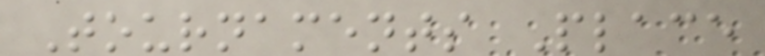Tournaments Place
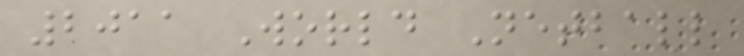2011 World Netball
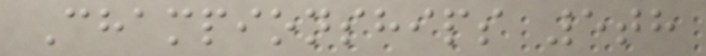Championships 5th
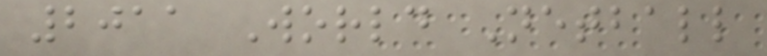2011 World Netball
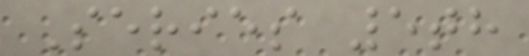Series 5th
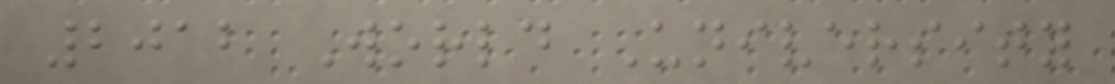2012 World University
